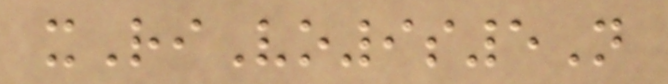xRiVo9s5N
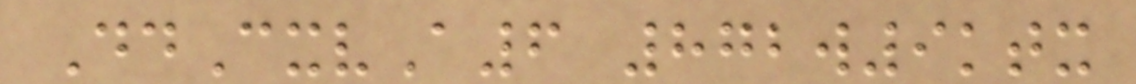DdCxvA6 872w9ktx
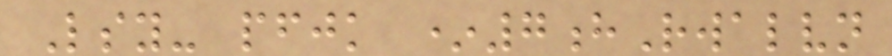Lsy- pfjk *7hRwalvn
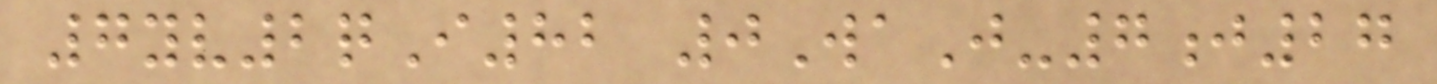7yv2qI82 0WaJ-7j27
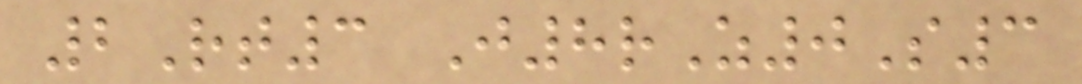2Rt3 J8rZ0S3
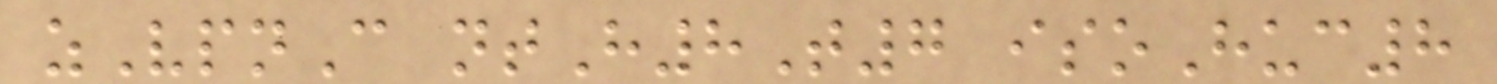zVpnC ntH8T7 isoHuc8
